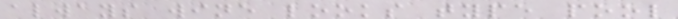always wine looks type pool
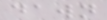dawn
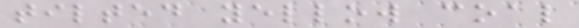tilted yellow coal
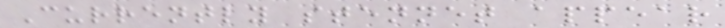Currently stennet appear
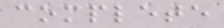complete
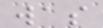was
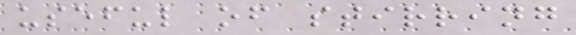useful of stirring
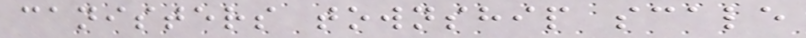canisters township scale
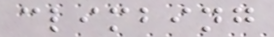climbing
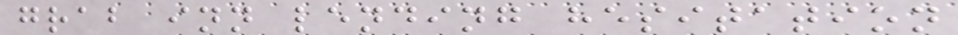grab inn lending hesitation
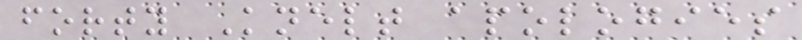forty Knelt apologies
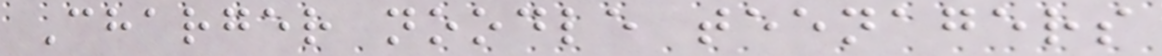Charger noodle teenagers
